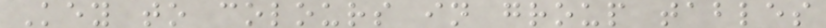Key to colours in group tables
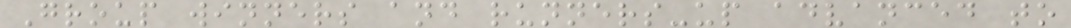Group winners and runners-up advanced to
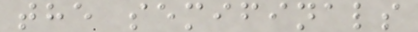the semifinals
